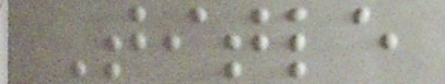Title
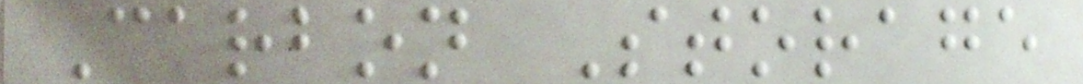Carbon Storage
